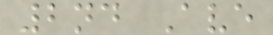2nd Ave
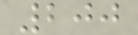200
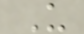U
